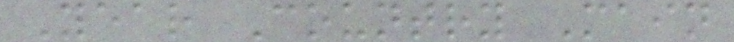Year Country Main
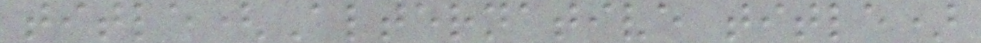title(Alternative title)
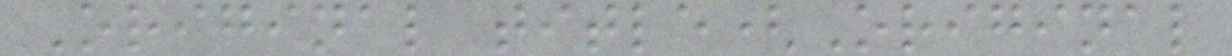Original title(Original
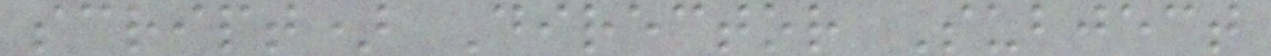script) Director Subject
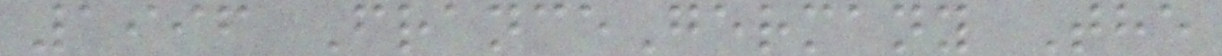1996 FranceGermany The
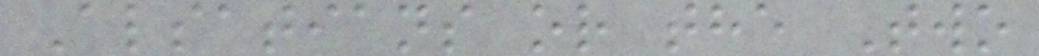Alsatians or the Two
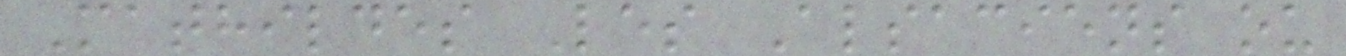Mathildes Les Alsaciens ou
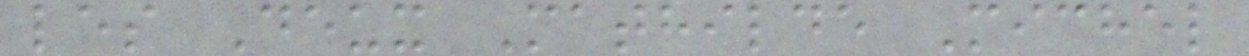les Deux Mathilde Michel
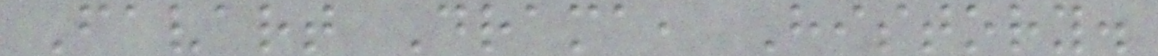Favart Drama, History.
